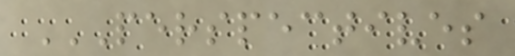PERSPECTIVES
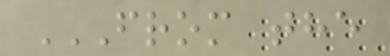FROM THE
